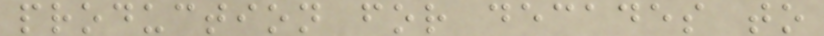production for decades to
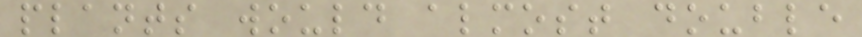plants would almost double
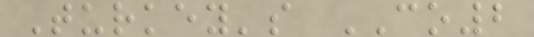Turkey's CO2
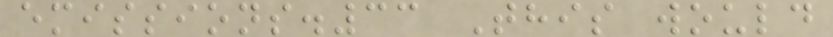emissions.33 This would
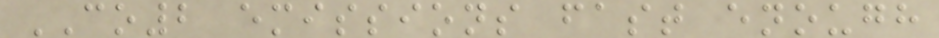CO2 emissions fast enough
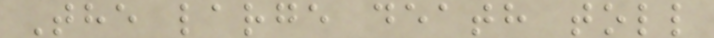The large death toll
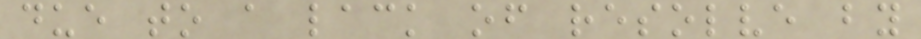due to a lack of resolve by
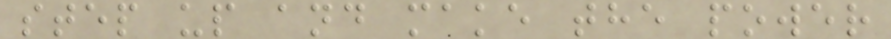step up and make the power
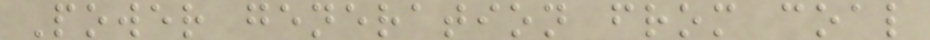Power generation from coal
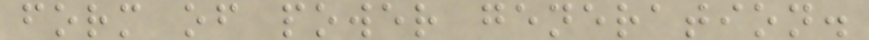form of power generation.
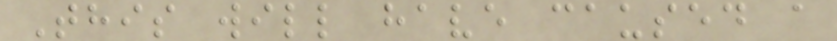This will have caused a
